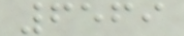6569
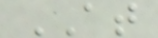AT
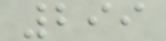299
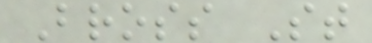Bross St
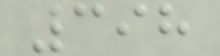398
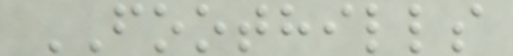FOOTHILLS
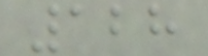128
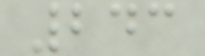243
